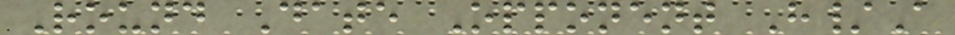Round Date Opponent H/A
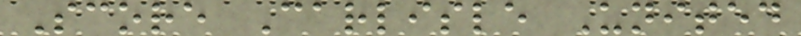Score Carlisle United
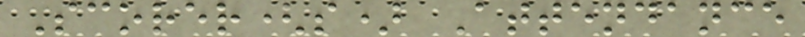Scorer(s) Attendance
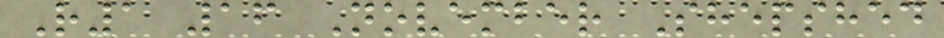R1 16 November Shepshed
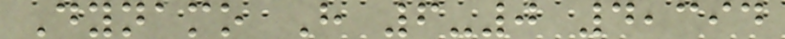Dynamo H 6-0 4,394
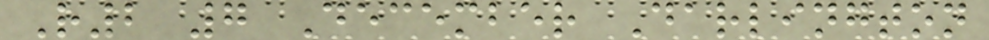R2 7 December Darlington
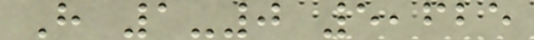H 1-0 5,625
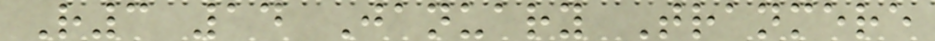R3 14 January Tranmere
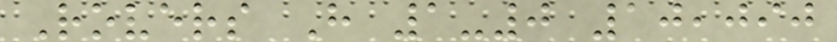Rovers H 1-0 10,090
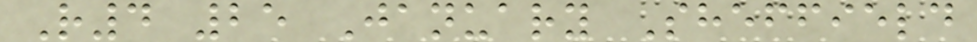R4 25 January Sheffield
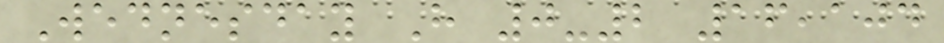Wednesday H 0-2 16,104
